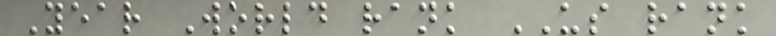Year World rank US rank
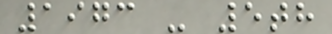1973 - 5th
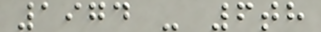1974 - 6th
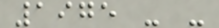1975 - -
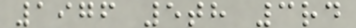1976 5th 3rd
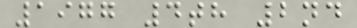1977 4th 2nd
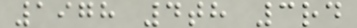1978 4th 3rd
